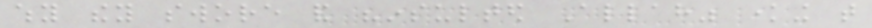why they swore and "insulted Allah" knowing that
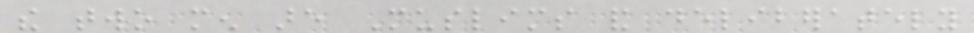the two men are Muslims and deliberately
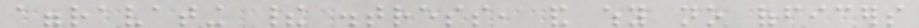aggravating their distress, and why no officers
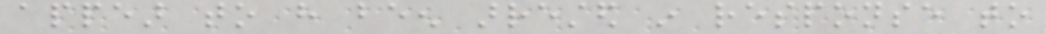appear to have been arrested in response to
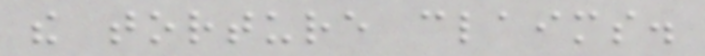the torture claims.
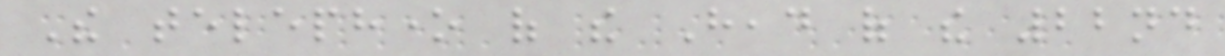The telephone of the Head of the 22nd
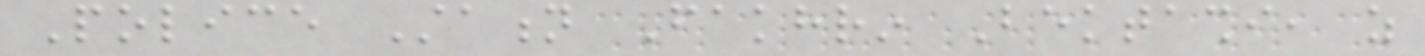Police Station Fakhrin Bektashi, as
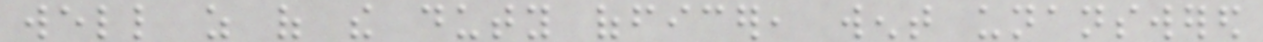well as of the duty officer, went unanswered
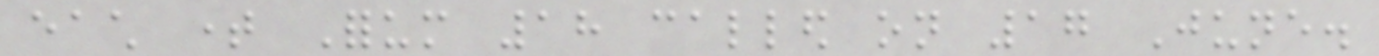each time Forum 18 called on 17 June.
